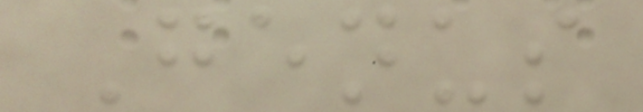Genus
